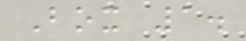Box 1.
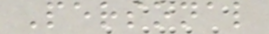Personal
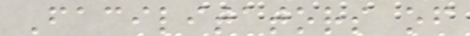Facilitators of
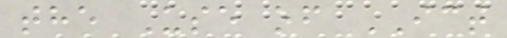the Use of ICT
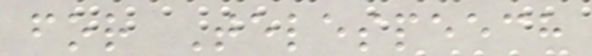for Telespeech
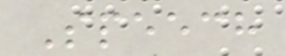Speech
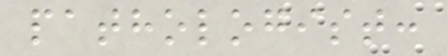pathologist:
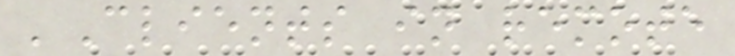'Clients in remote
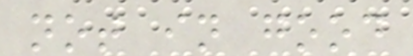not in good
